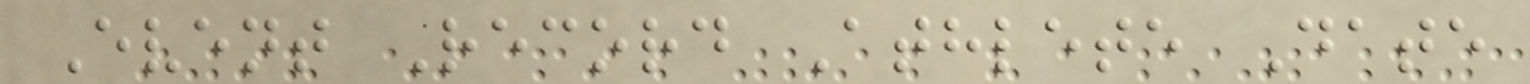Event Record Athlete Date
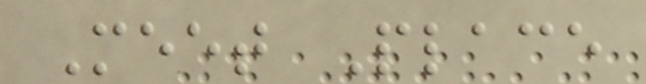Meet Place
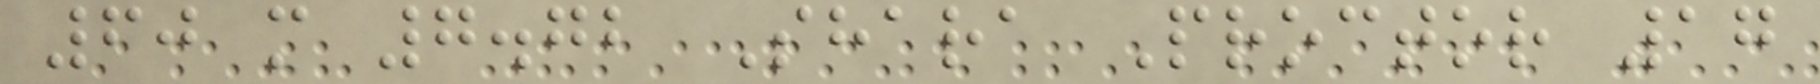60 m 7.72 Shara Proctor 17
